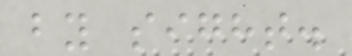by sight.
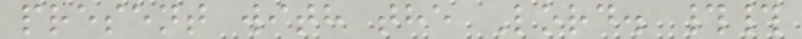present with the Lord. ##
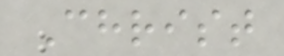Christ
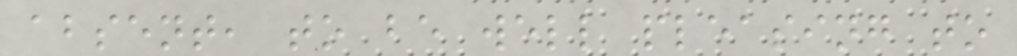absent, to be well pleasing to
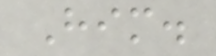Him.
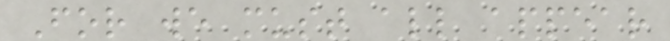For we must all appear
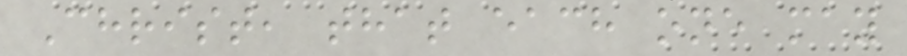Christ, that each one may
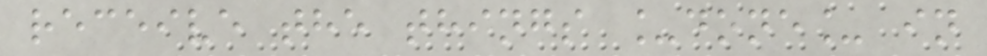receive the things _done_ in
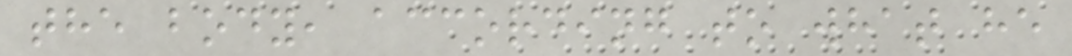the body, according to what he
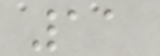11
